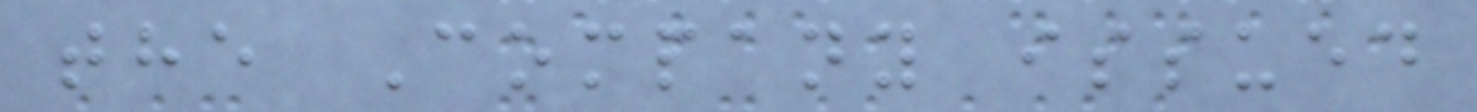the Company issued
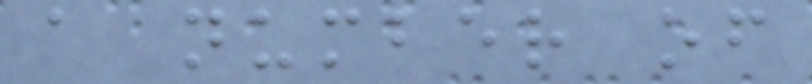a number of
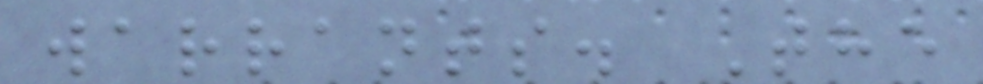warrants. The
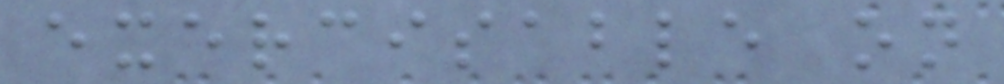exercisable on
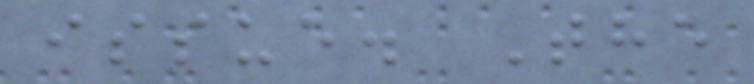issue. The
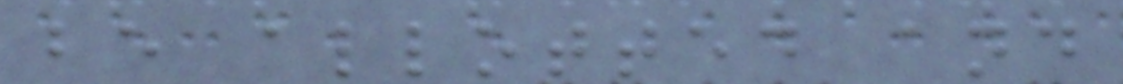be allotted and
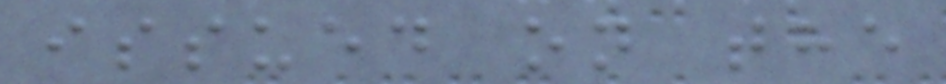issued on the
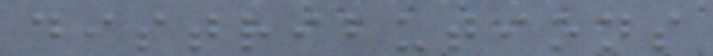distributions
